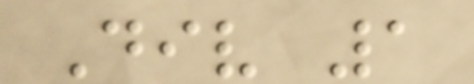Div 1
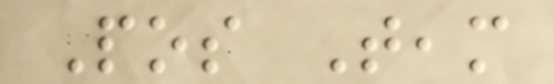Pos Team
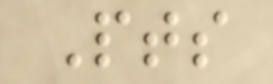Pts
